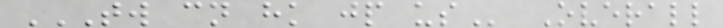TW CN HK JP US Overall
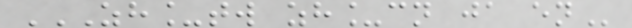ZH_TW ZH_CN JA EN
